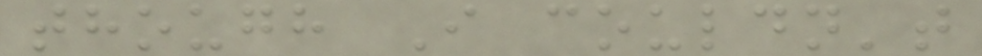though I couldn't
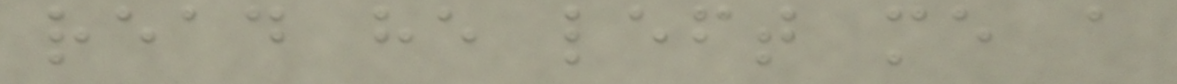read he left me a
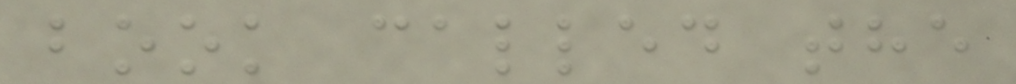book called the
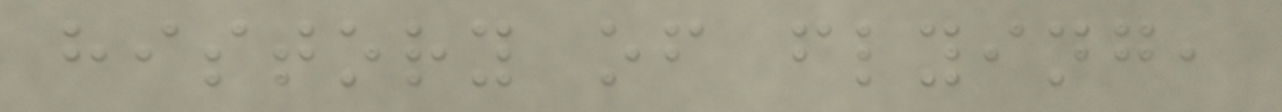history of flying,
